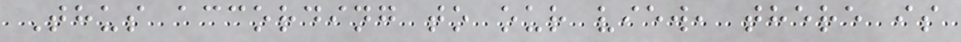Thus according to our view, there is
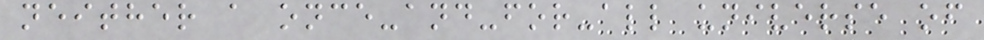neither a once-and-for-all universe of
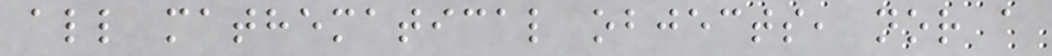all mathematical objects, nor a
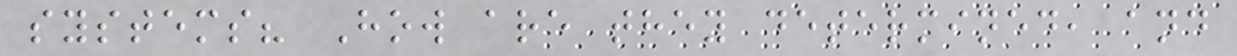systems? How are they determined, and
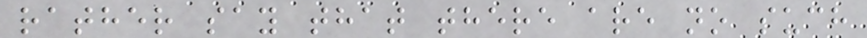rather say that there are no such
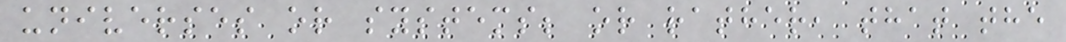universes or systems; or rather, that the
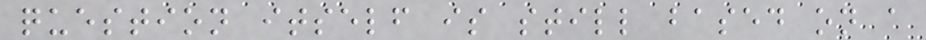question itself is still based on a
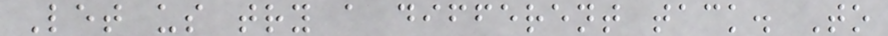Let us try a different tack. To
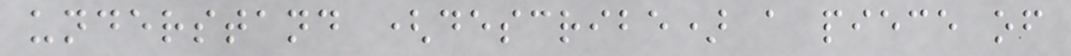understand (describe) a piece of
